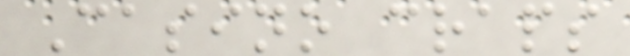Casino craps
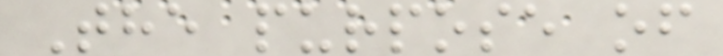The purpose of
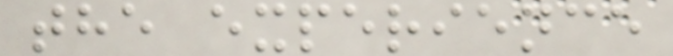the experience
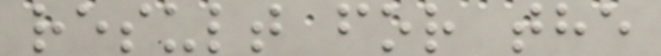result for the
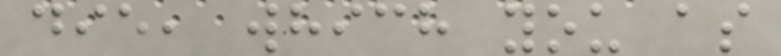die, which you as
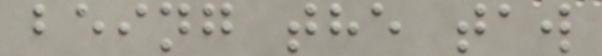being the taw
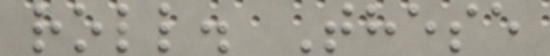roll. These
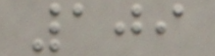109
